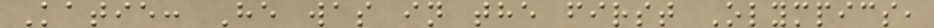Katie: He was in the first Olympics,
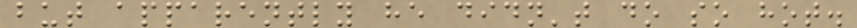but apparently he didn't do so hot.
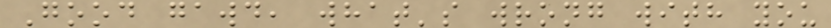Good gawd, what's wrong with you
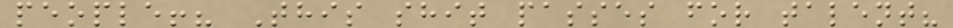people!? This shit passes for talent?
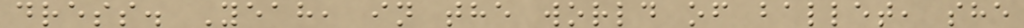dress. Yeah, in the world of ballet, she
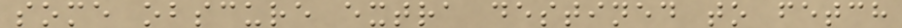some obscure extra destined to fetch
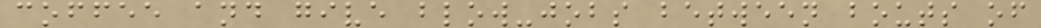coffee and give blow-jobs between bouts of
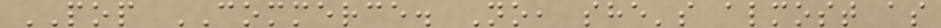POP COMMERCE. No, she's almost as
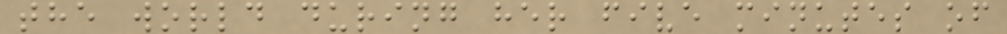the world during her five minutes of
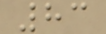83
